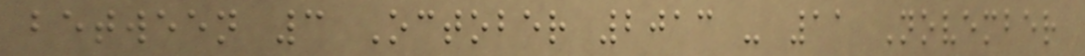between 3 October 2013 - 11 November
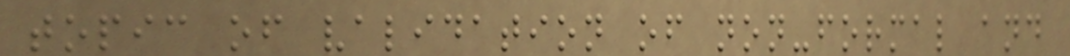topic of validation of non-formal and
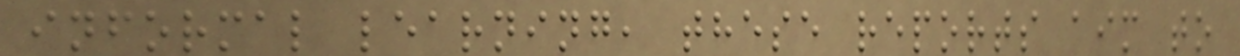informal learning, these reports aim to
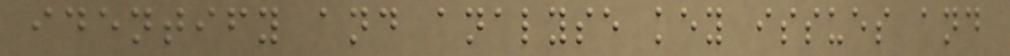identify and analyse key issues and
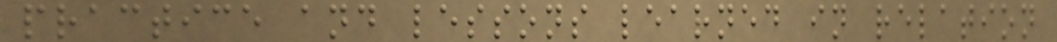practice and lessons learned in relation
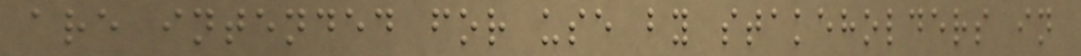are intended for use by stakeholders in
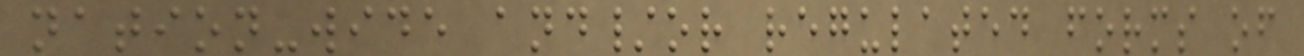nation-wide and/or regulated forms of
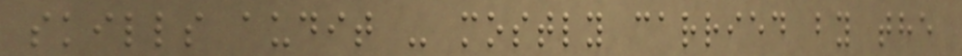skills audit - mostly carried by the
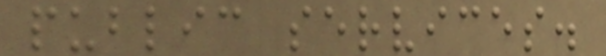public services.
